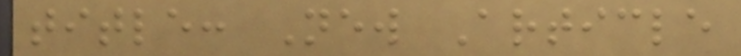title: New Article
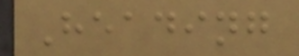Heading
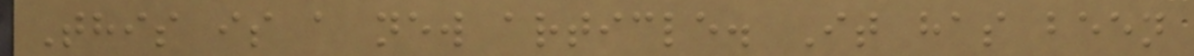This is a new article. It has been
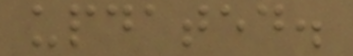updated.
